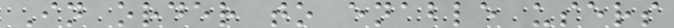In order to enable users
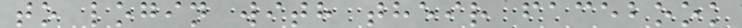to login with their facebook
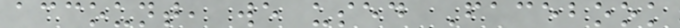account, we used Facebook
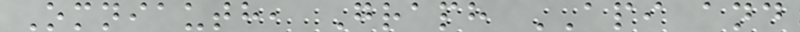Omniauth, Graph API and
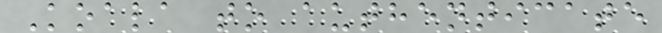Koala to authenticate
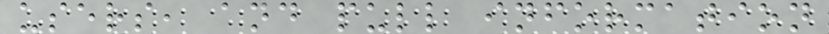users, and pull information
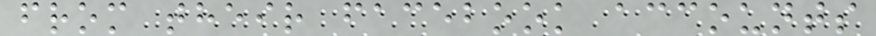from their facebook accounts
